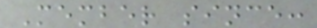Member since:
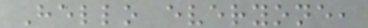Hello everyone,
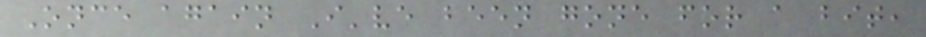Once again I've been gone for a bit,
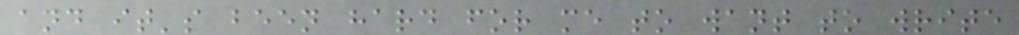and it's been hard for me to want to write
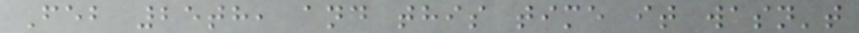Feb 25th, and this time it wasn't
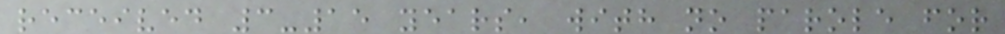received 3-15 years, with no parole for
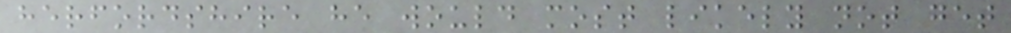herfordshire he would most likely not get
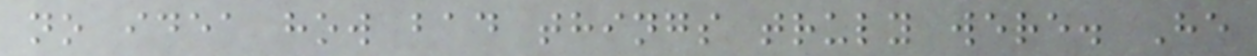no idea how bad things truly were. He
